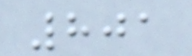801
